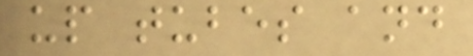up tubes and
